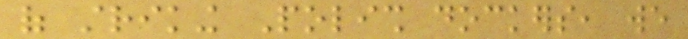of striking Polish dockers, we
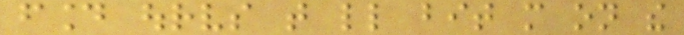found ourselves that little bit more on the
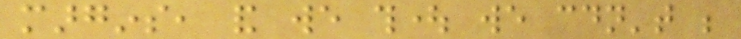margins, and we thought we couldn't be
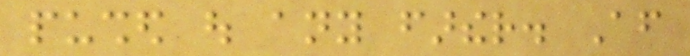pushed out any farther. After
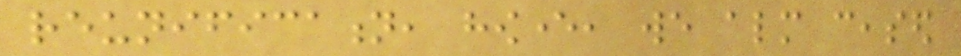reunification, however, we almost ceased
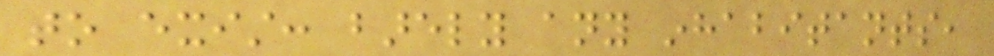to exist: barely any inhabitants,
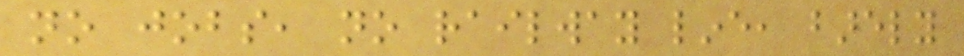no jobs, no railway line, barely
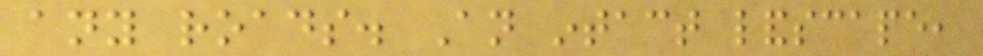any roads. An intact landscape,
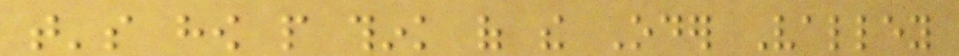that's how people think of the Oder Valley
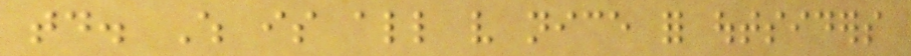today. Which is all very nice for outsiders
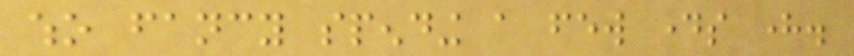who fancy spending a few days here.
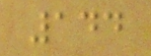144
